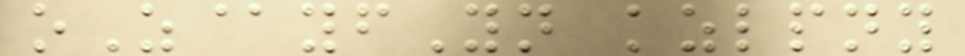oZ@yfYn kzlpny
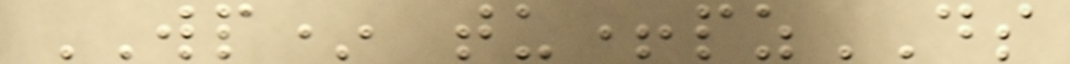WP* tu+pzDS
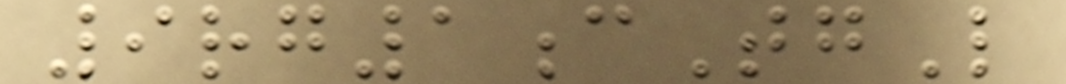9rg1cTgL
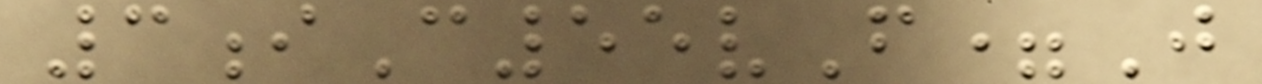3iC55vF=J
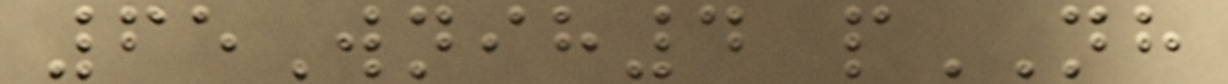65Wnih4 pNH
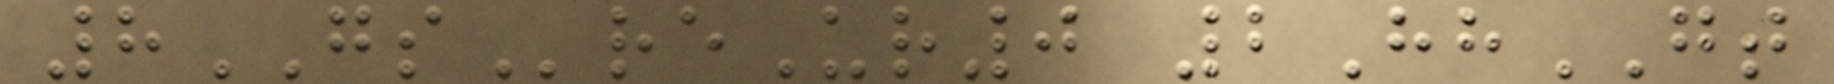8GSreUr0 2HhGT
